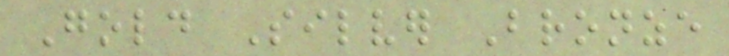Gold Silver Bronze
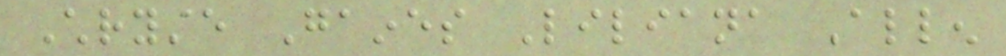Chryste Gaines Liliana Allen
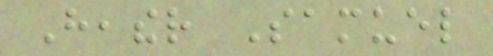Heather Samuel
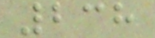238
